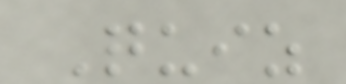Quiz
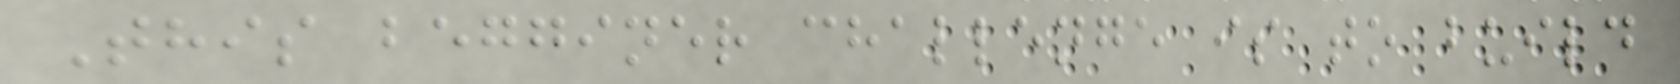This begginer challenge is to build
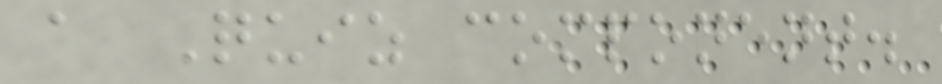a Quiz component.
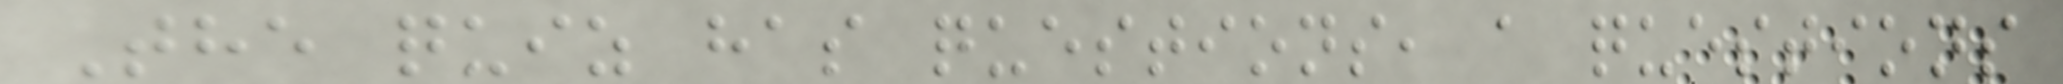The quiz has questions, a questions
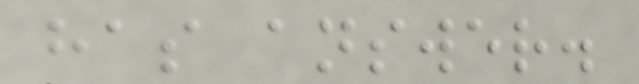has answer.
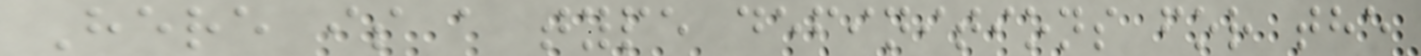Here is a type definitions for the
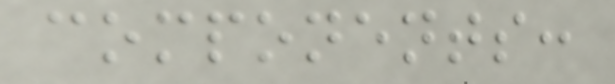components:
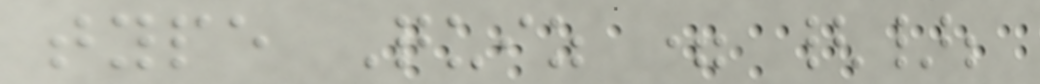type Quiz = {};
